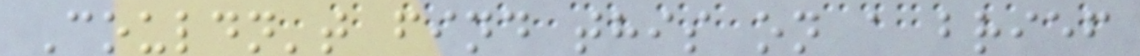Couldn't find this on a brief
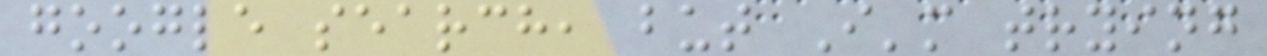google search, but I'm trying
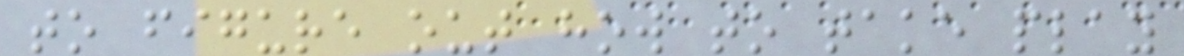to figure out how to take play
